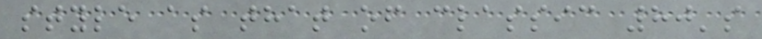style as that of classic 80's
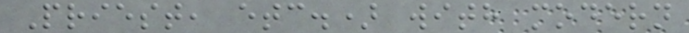Priest, etc.) with modern
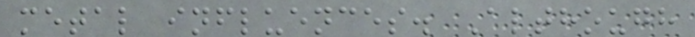metal influences. Although
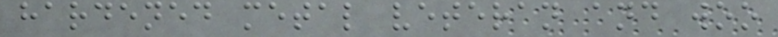hardened metal veteran and woo
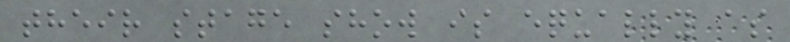their stage show is equally as
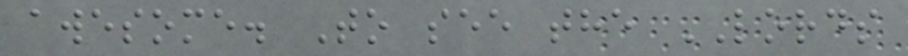awesome. To see the LORDS
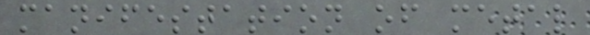manifestation of metal
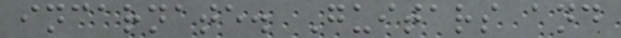incarnate. Guitars and
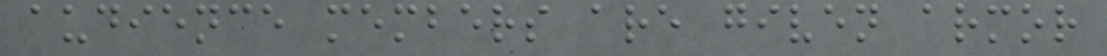audience members are given armor
